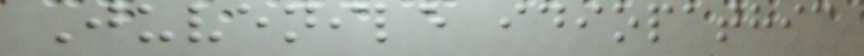Juvenile idiopathic
